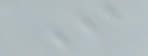I
